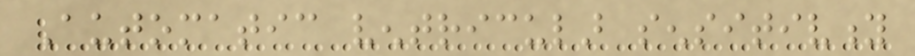Automatic ventricular sensitivity
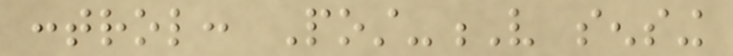control: Post-V sensing
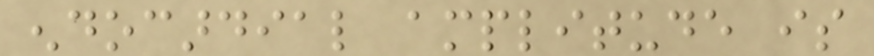endocardial amplitude is
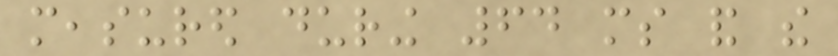measured during 64 ms and the
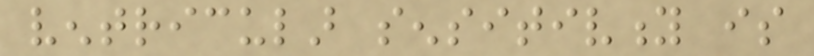ventricular sensitivity is
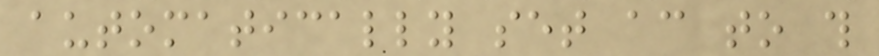automatically set according to this
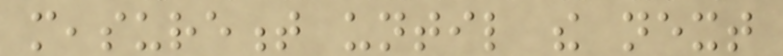measurement until the next
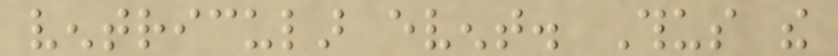ventricular event. Thus the
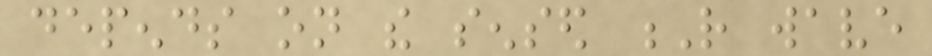depends on the sensed R wave
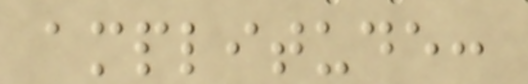amplitude:
